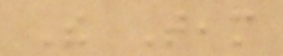The Team
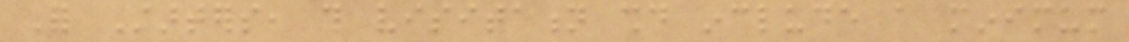For Starters, this visitation should include a minimum
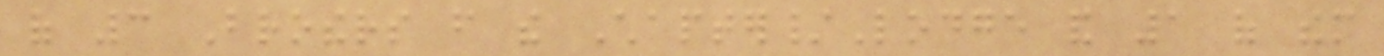of 3 Brothers from the Chapter/Lodge and 1 of them
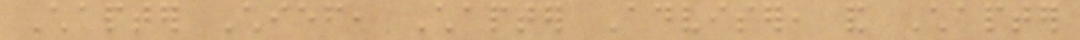Chapter Chief, Chapter Adviser, and Chapter
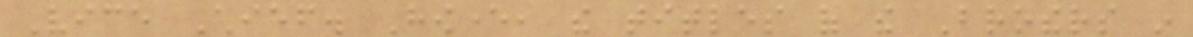Vice Chief. However, the titles of the Brothers in
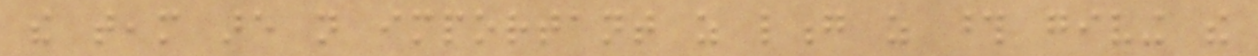the team are not important as long as those giving the
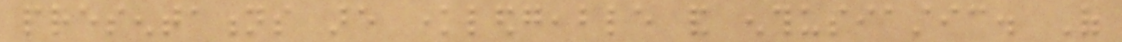presentations are knowledgeable and enthusiastic. Of
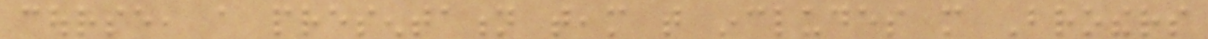course, a presentation team that includes more Brothers
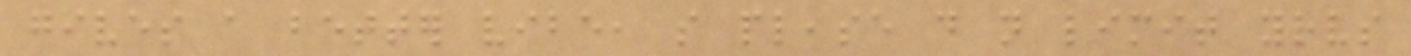gives a better vibe, so please do not limit yourselves
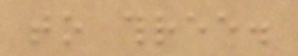to three.
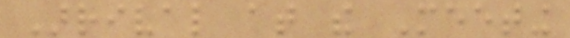Arrival at the Meeting
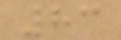83
